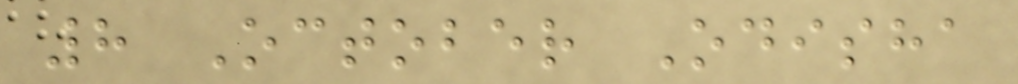8 October Odisha
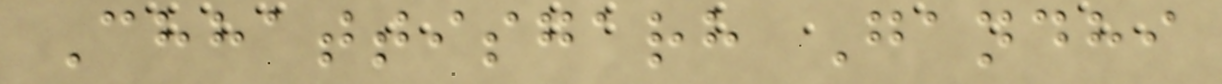Chhattisgarh Gandhi
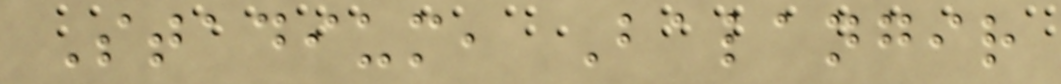Stadium, Balangir
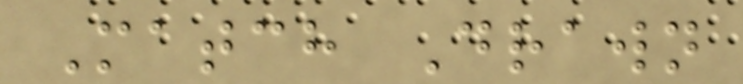Match Drawn
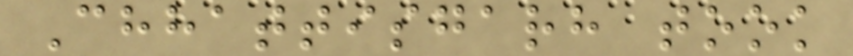Chhattisgarh took
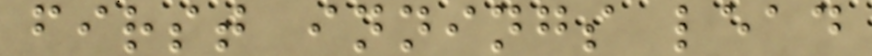first innings lead
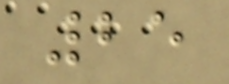25
